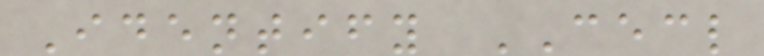Identify CECL
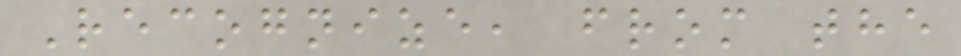Recognize, from the
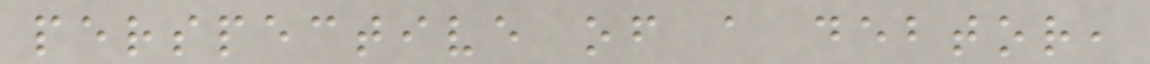perspective of a debtor,
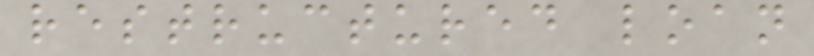restructured loan
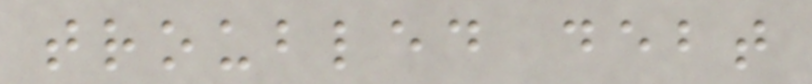troubled debt
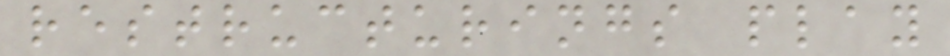restructurings play
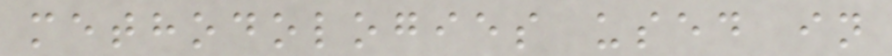methodologies used in
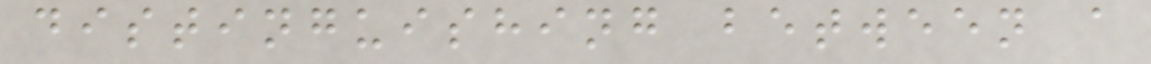distinguishing between a
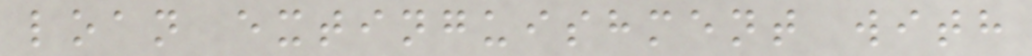loan extinguishment with
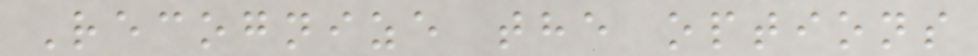Recognize the options
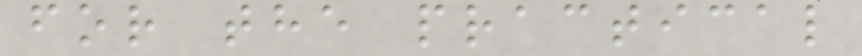for the practical
